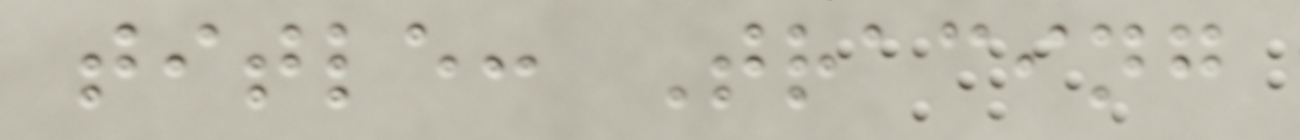title: Tracing
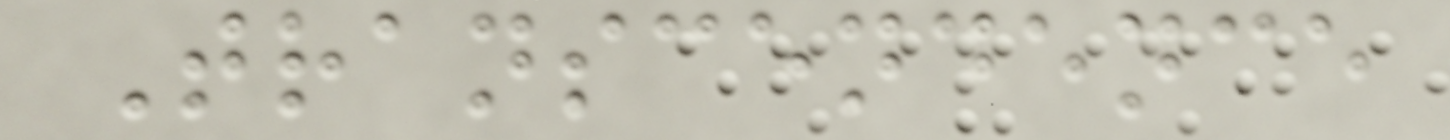Transcendence
